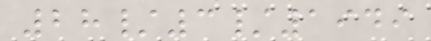28/3/1949
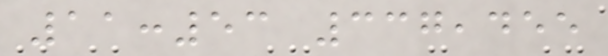11:53 337,455
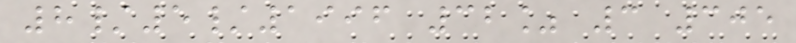8/5/1996 32% 3 305
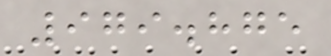979.875
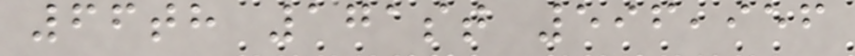66th 171st 596,956
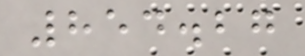854.27
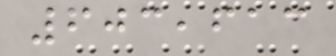603,613
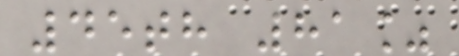45th 81%
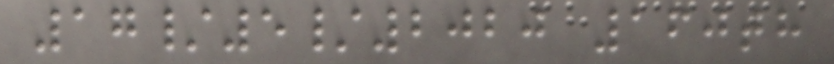17/5/2020 160th
